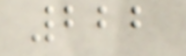222
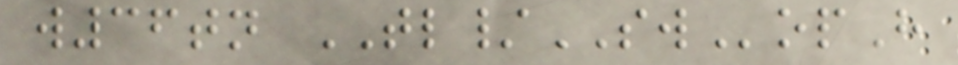w36tn TL/SWopH
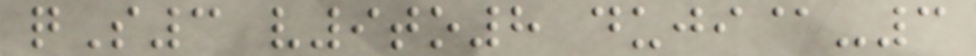qS3 v9to8 duji@-3
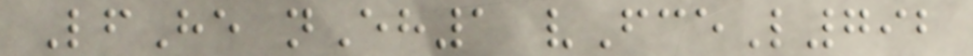LfHe nEh1 vFceL792
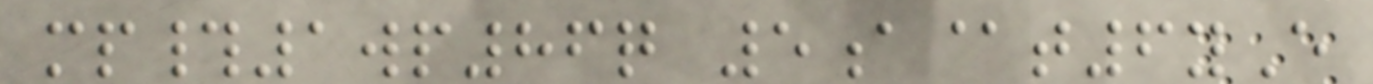mp#1wp86q 5a@t6yE
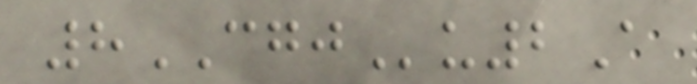8CGJu2A
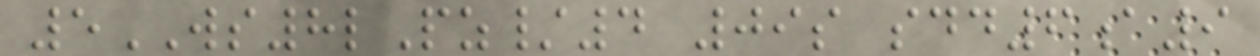5WS8lPz/4 09s sdd6a9
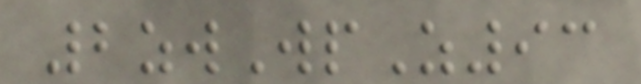2zwWpZ93
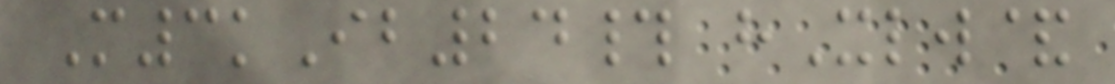M3kIb24# hXlw&
